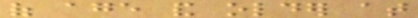of age and older at
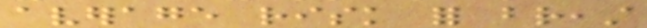average risk for breast
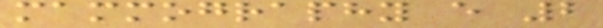mammography every 2
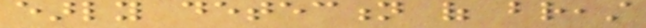early detection of breast
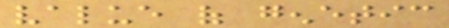value of genetic
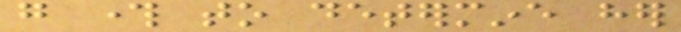go through to determine her
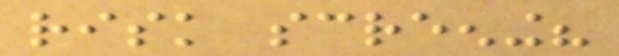risk screening?
